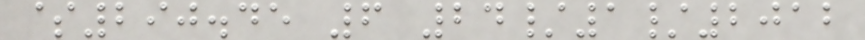$290.45 6 24/1/2012
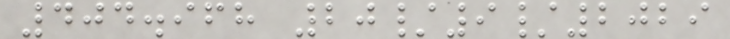404.968 20/9/2029
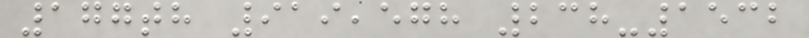177th 919,578 238-1532
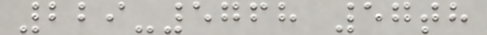229-5768 57th
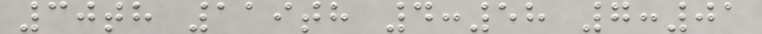30th 119th 4:58 7:01
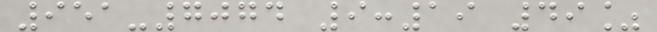951-7074 9:19 49%
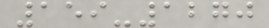159-1270
